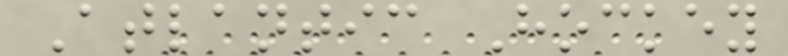Atlantic Hockey
